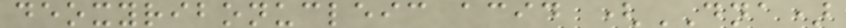deoxyribonucleic acid (DNA)
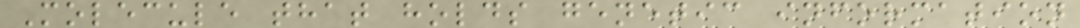Molecule that holds genetic information
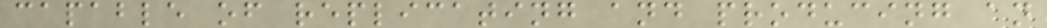capable of replicating and producing an
